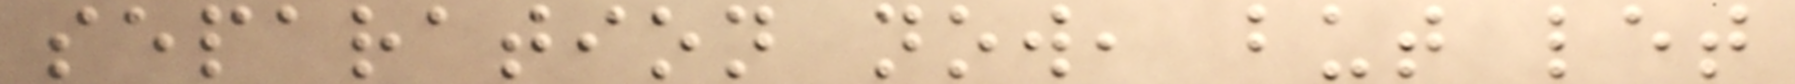separation now, but let
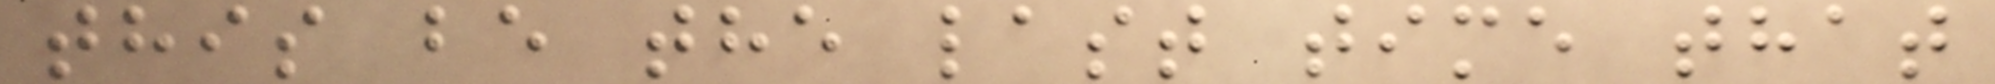this be the last time that
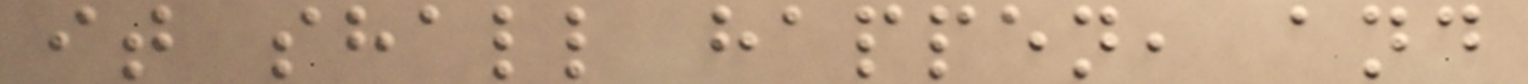it shall happen, and
